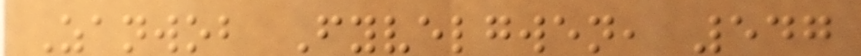Zanwob Fyvelgwen, 547
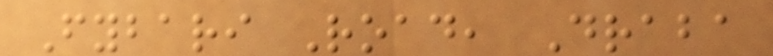Fybari Road, Draba
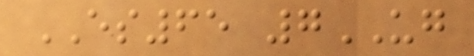ES65 7UG
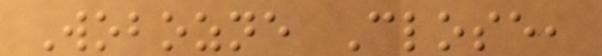Wobozne Close,
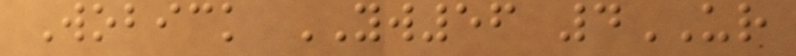Wobick YW56 4UR
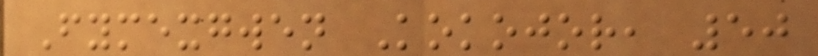Fymexgwen Kokojor, 50
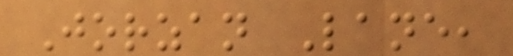Jorzan Lane,
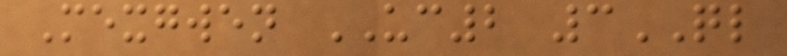Mexgwen UC2 3QL
